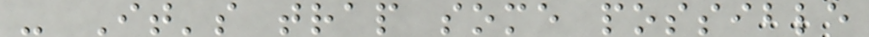- It's trap some possible
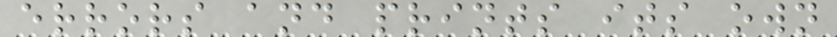errors and prints its own
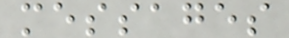messages
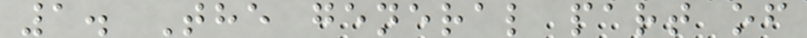1. The general part of
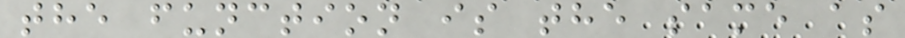the function is the same as
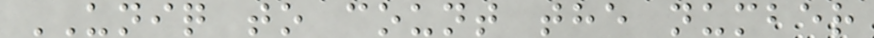UNIQ to count the number
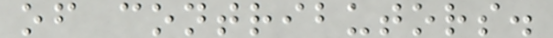of contributors.
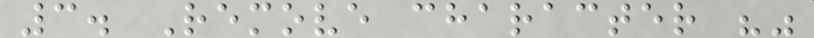3. Remove character ""
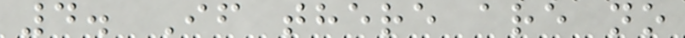4. If there are no
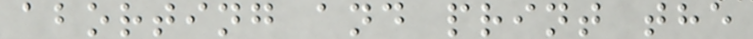aborting and print the
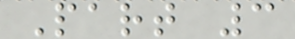Part 3
